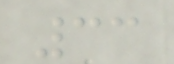33
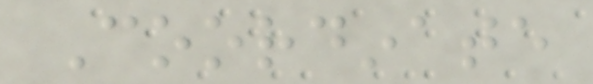Coordinate
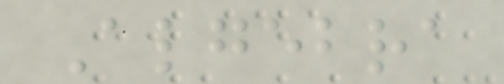Algebra
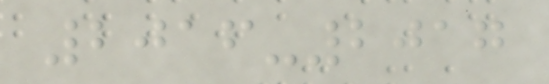2016-2017
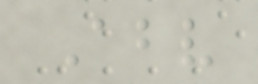Above
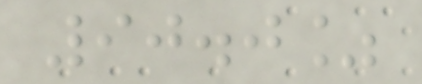90.0%
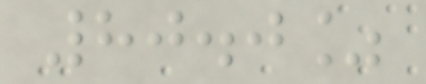80.0%
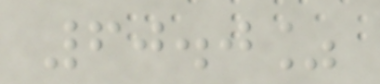60.0%
